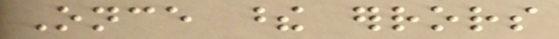Once these errors
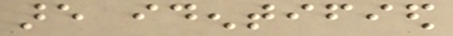are identified
